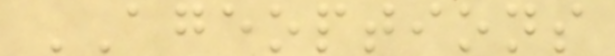AGEOPTIONS
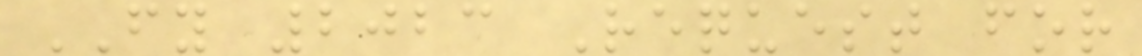FY 2023 Request for
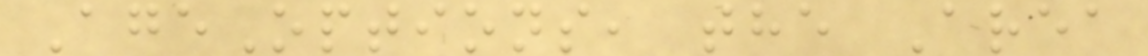AgeOptions, the Area
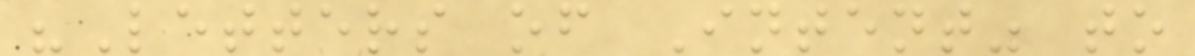"Letters of Intent" to
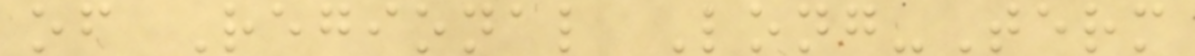of Regional Long-Term
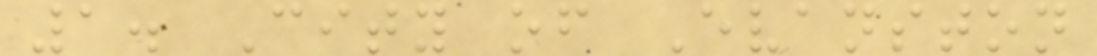1. City of Evanston
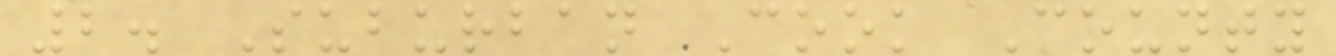2. Suburban Cook County
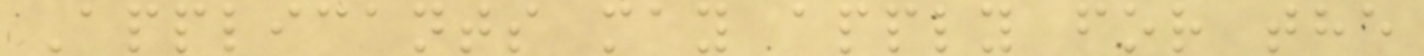Applicants may apply for the
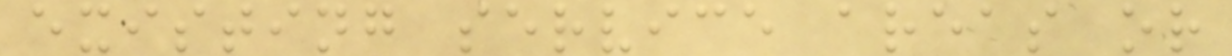existing service areas or
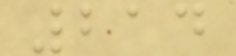214
